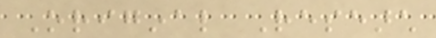Original Research
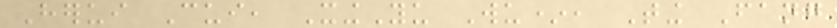Herui Cui, XingYu Wu*, Ting Fang
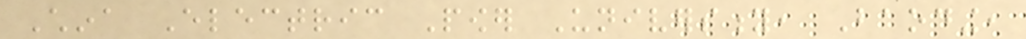China Electric Power University, Baoding,
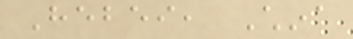Hebei, China
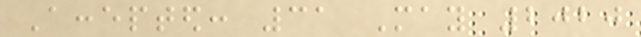Accepted: 31 May 2020
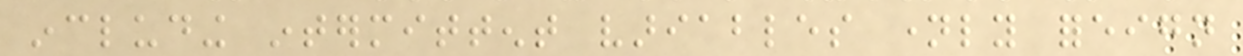including intermittent variables namely foreign
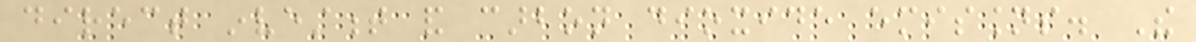direct investment and carbon dioxide emissions. The
